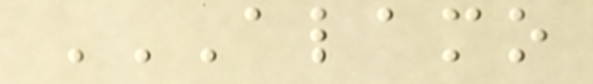ALAMO
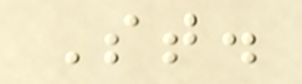St.
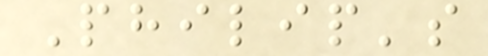Philip's
